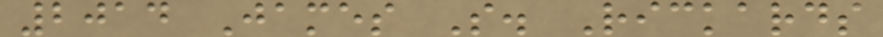2014 James S. Rickards
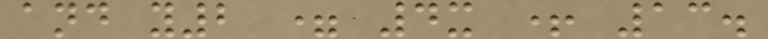and y2 = 4x + 13.
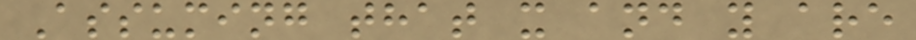Assuming that x and y are
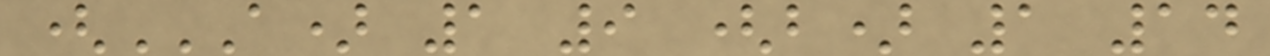(A) 1 9 (B) 1 14
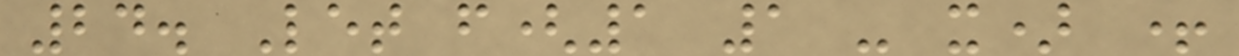24. Let f(1 1 - x) +
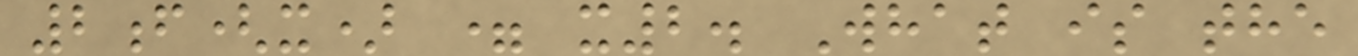2f(x) = x2. What is the
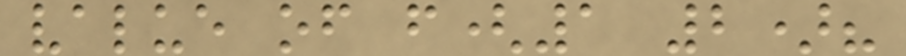value of f(1 2)?
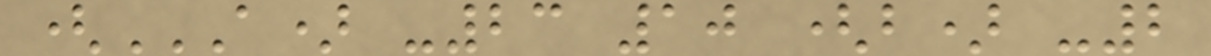(A) -23 10 (B) -2
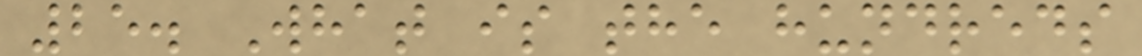25. What is the hundreds
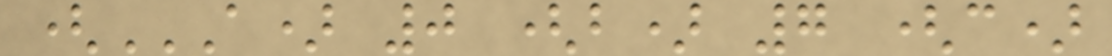(A) 0 (B) 7 (C)
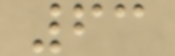63
